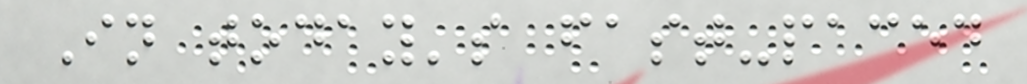In today's fast-paced
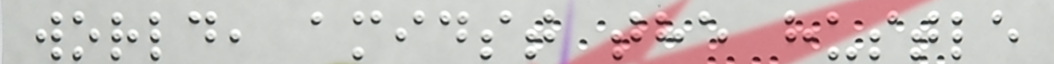world, amidst the hustle
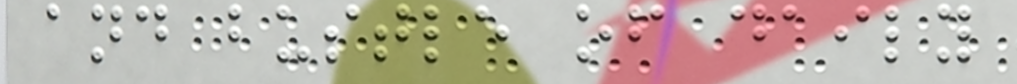and bustle of daily
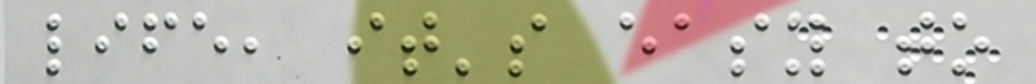life, it's easy to
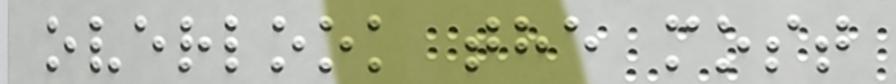overlook the most
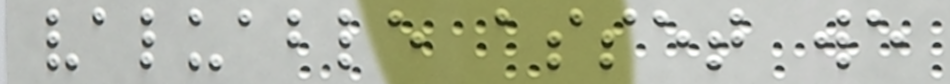valuable asset we
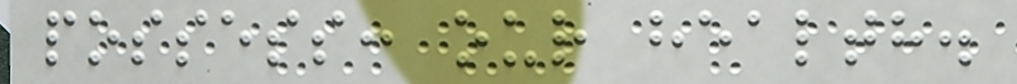possess: our health.
